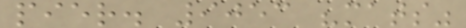pier. 9053 "mats"
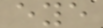eye
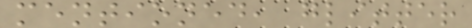mentioned, glitter
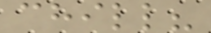chill?
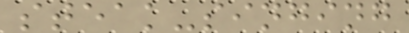steak-singing
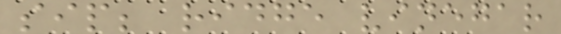sip; ridge vinegar
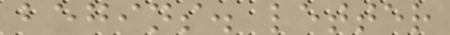begins. letter
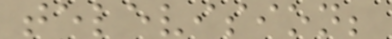television;
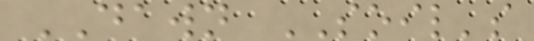DAWN SOIL's
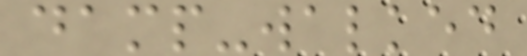damp-walked
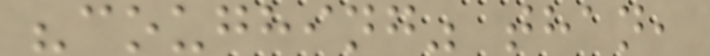"coughing" than,
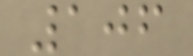106
